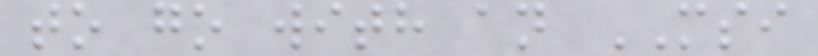to go with an MSI
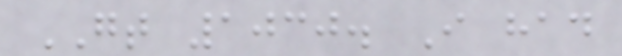GT 1030. I had
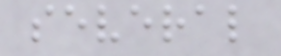several
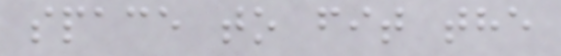space to fit the
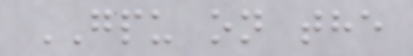GPU on the
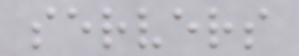servers
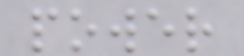power
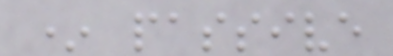* passive
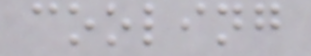cooling
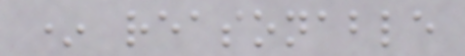* reasonable
